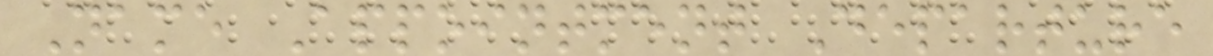Name Appointment Departure
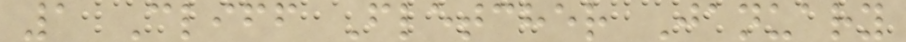1 Cliff Fletcher January
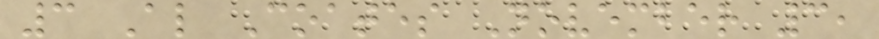3 Al Coates November 3,
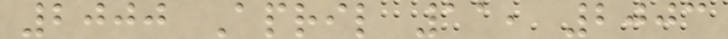2000 April 11, 2003
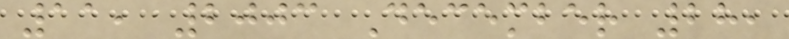11, 2003 December 28,
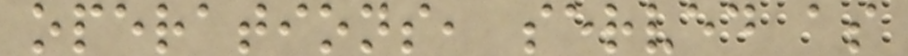operations, served as
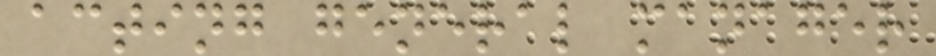acting general manager
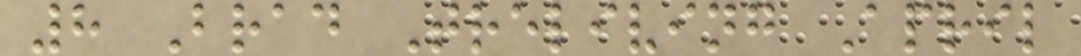8 Brad Treliving April
